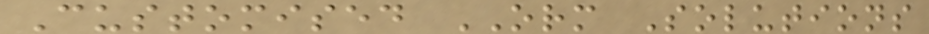Customised ORM Solutions
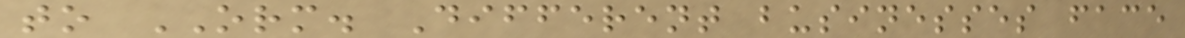to ORM. Different businesses face
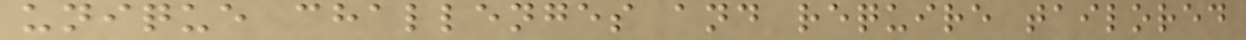unique challenges and require tailored
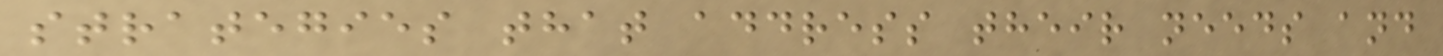strategies that address their needs and
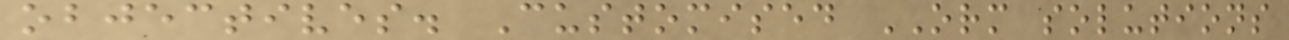objectives. Customised ORM solutions
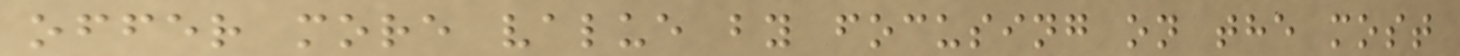offer more value by focusing on the most
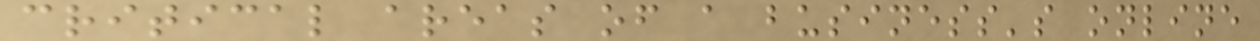critical areas of a business's online
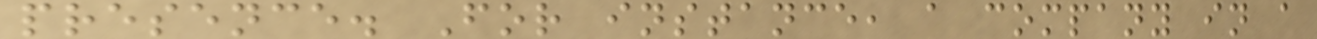presence. For instance, a company in a
